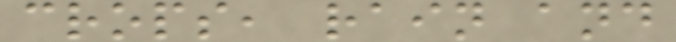crops, rain and
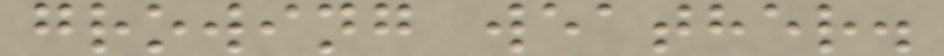growing weather.
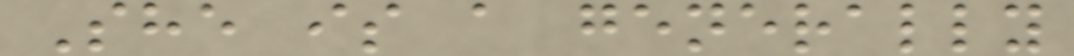She is a generally
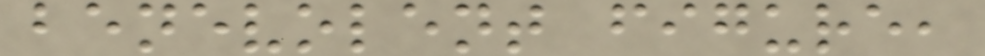benevolent figure,
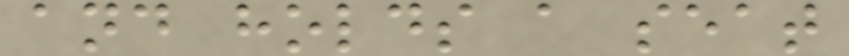and holds a seat
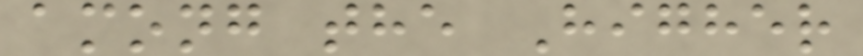among the Higher
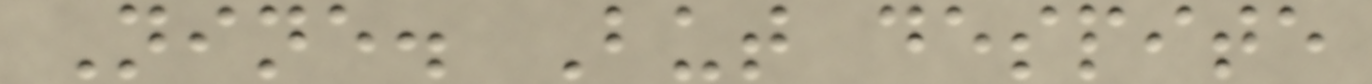Nine. But despite
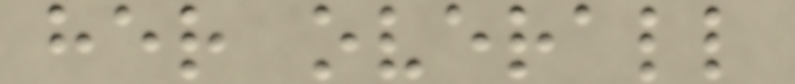her overall
